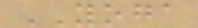YOGA
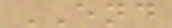END
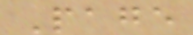Page
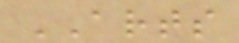ARTS
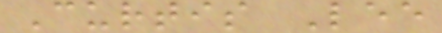Curtis Lee
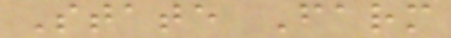State Farm
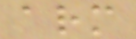arm
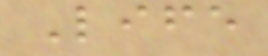Life
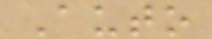Auto
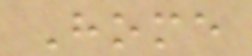Home
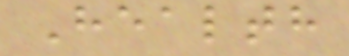Health
